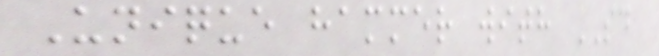Unique hammer with SD
